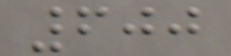600
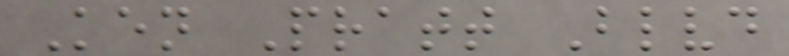Ken Pratt Blvd
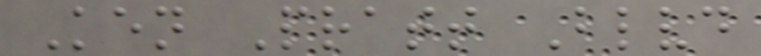Ken Pratt Blvd
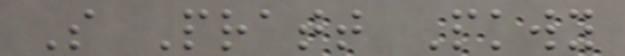S Pratt Pkwy
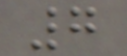7
